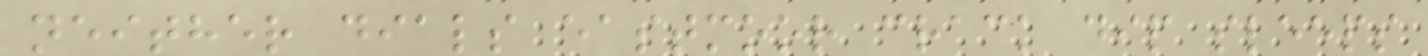neither dials eastmoor crack dip sleeps
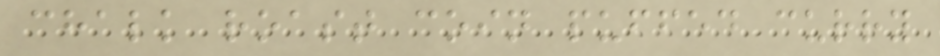chalk roast coin puffed curry
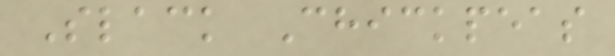Slack Chickpeas
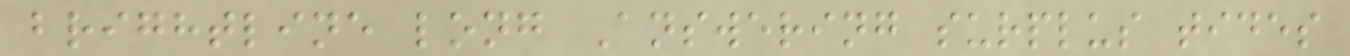brightline long Answering surplus tides
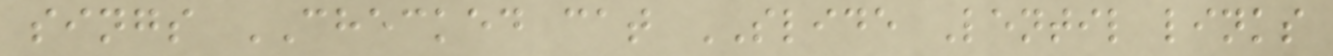sings CHECKED cat SLIDE Lentil links
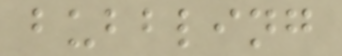bubbling
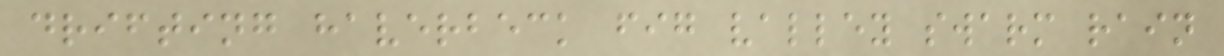drifting haverbeck fig valley swarm rain
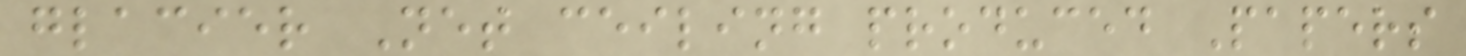glacier Net ceiling produced Papers
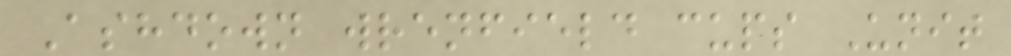Ashdown wrenfield cups Unit
